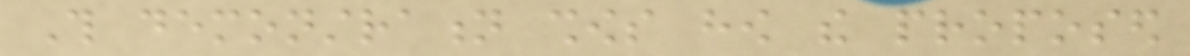This demonstration shows how the proposed
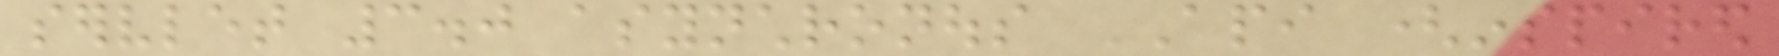servlet 3.0 asynchronous API (inspired
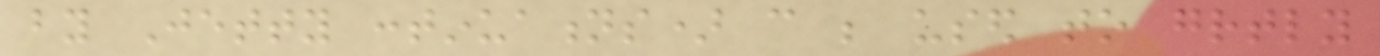by Jetty continuations) can be used to greatly
